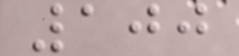100
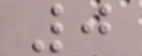0
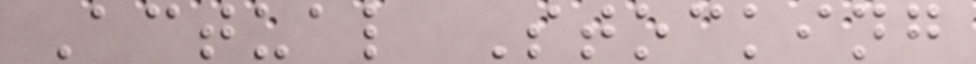Actual Stocking
